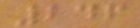246
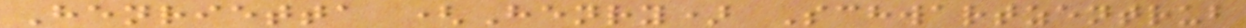Henrietta (Henry) Schwartzentrub
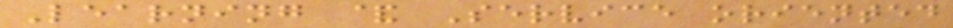Learning & Service oriented
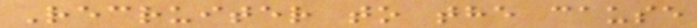Recruiter to the cause
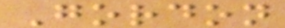Gordon
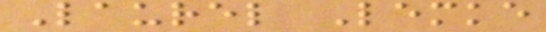Laurel Lemke
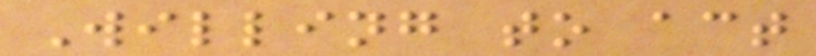Willing to act
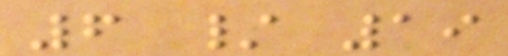6 / 19
